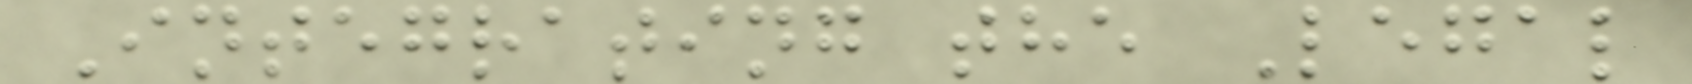Integrating the Legal
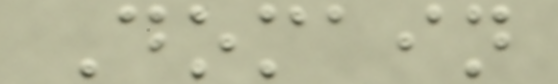Domain
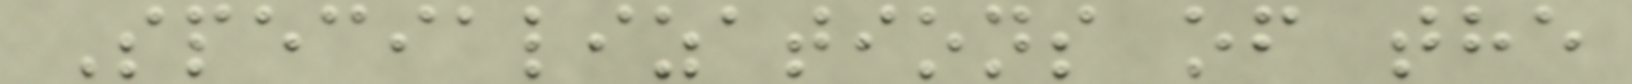Specializations of the
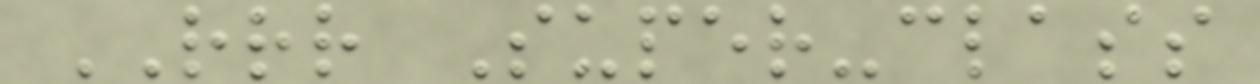RRR Super-class
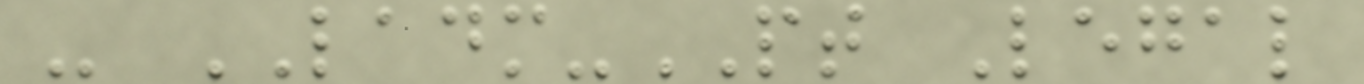- LADM-PT Legal
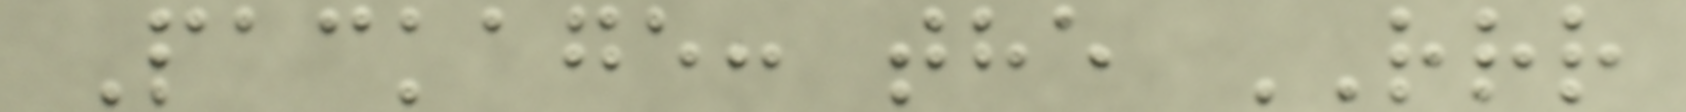Package: the RRR
